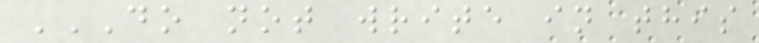DO NOT WRITE IN THIS
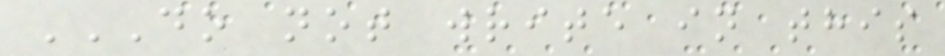DO NOT WRITE IN THIS
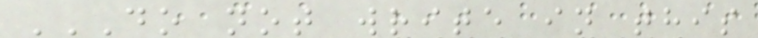DO NOT WRITE IN THIS
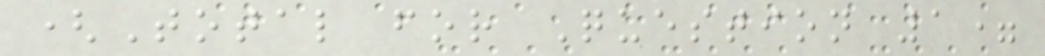(Total for Question 1=
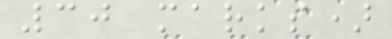30 marks)
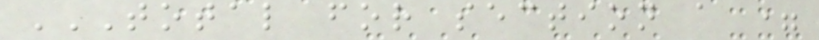TOTAL FOR SECTION A =
